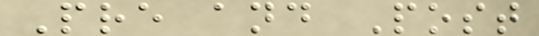Pre and Post
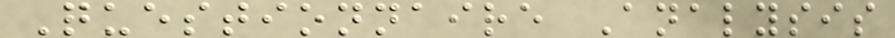Questionnaire Analysis
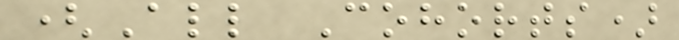(All Cohorts)
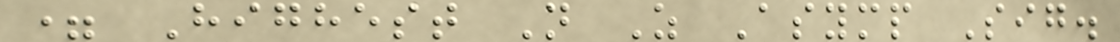= Highest N Z Asymp Sig.
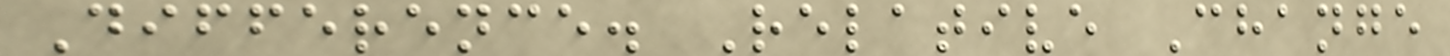Difference. Relative Change
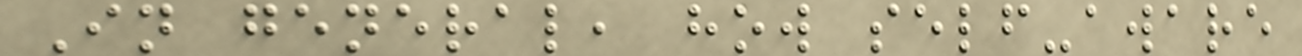In general, how self-aware
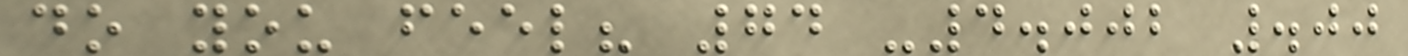do you feel? 74 -4.002 .00
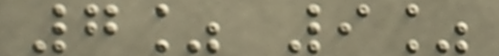7% 9%
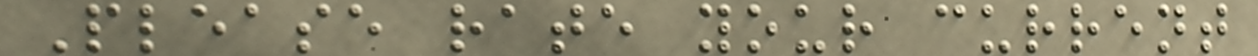Please rate your current
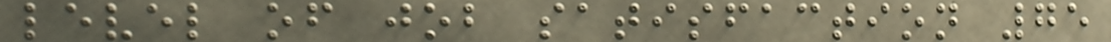level of job satisfaction 75
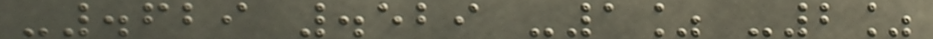-.629 .529 -1% -2%
